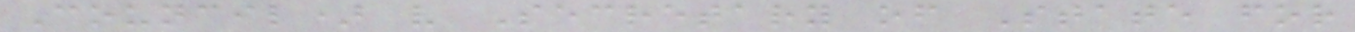Council) v Secretary of State for
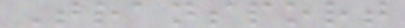Transport
